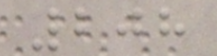208
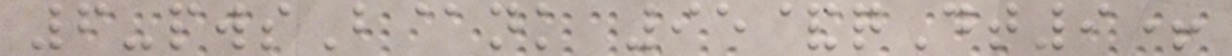6-pwsB@nk 95&qDt9+
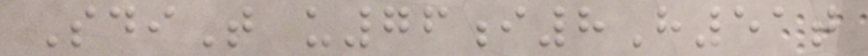SdiT u76i8H51t
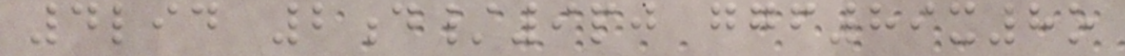4lid 2d/9pj ggf89x8o
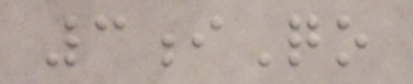3iQo
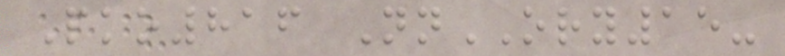Pko816 NnORY15-
